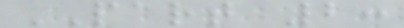PART 2:
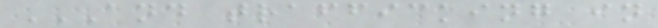AND TRAFFICKING IN
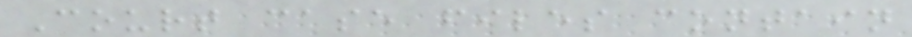Court case files contain
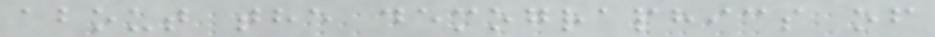about the demographics of
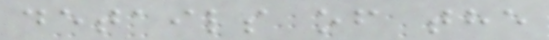details of the
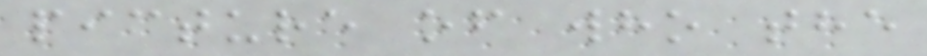picture of who the
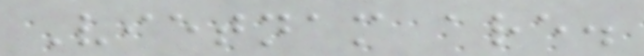Vietnam are.
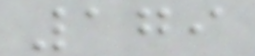179
